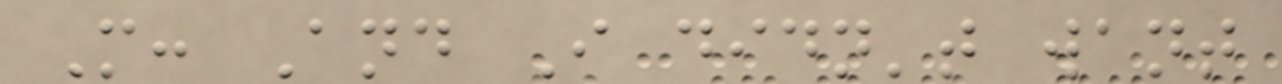M: And I didn't want
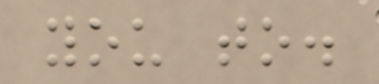you to.
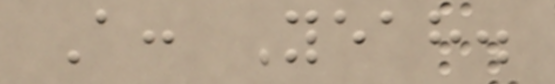A: Yeah.
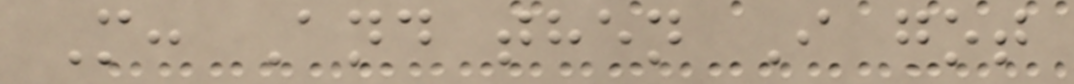M: And then I got
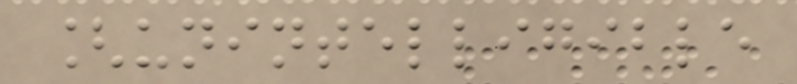[unintelligible
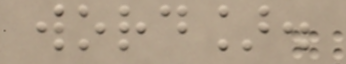word].
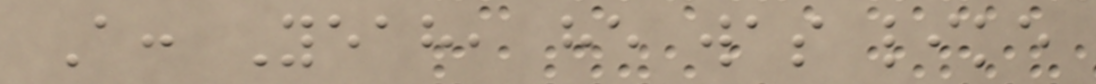A: Yeah, he was like
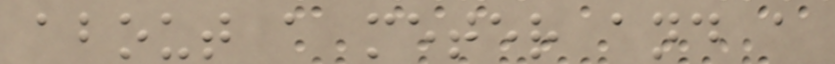about a meter and a
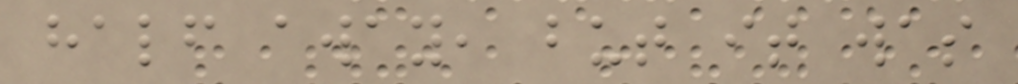half away, but it was
